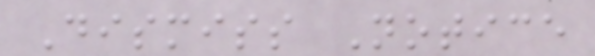Dismiss Notice
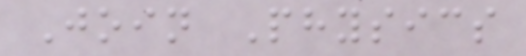Join Physics
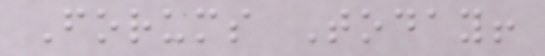Forums Today!
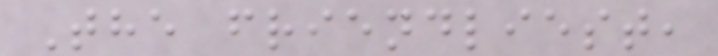The friendliest,
